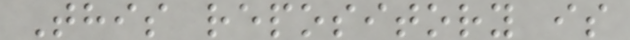This repository is
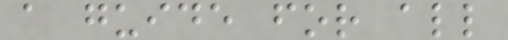a guide for all
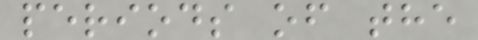periods of the
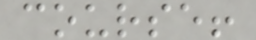course!
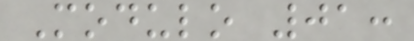Modulo 01:
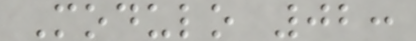Modulo 02:
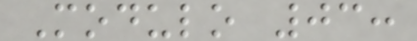Modulo 03:
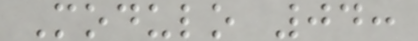Modulo 04:
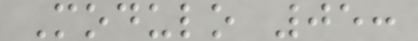Modulo 05:
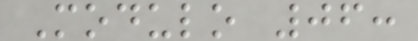Modulo 06:
